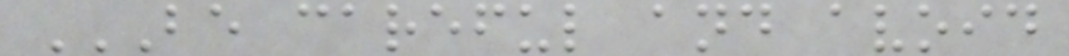BE CAREFUL AND AVOID
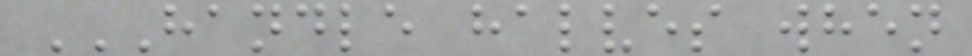HANDLE HALVES WHEN
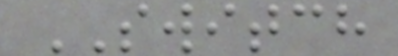SWITCH
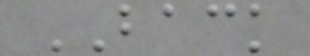BACK
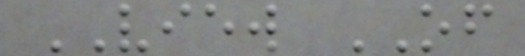VIEW OF
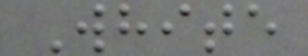White
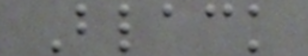Black
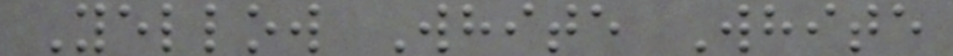Yellow White White
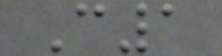C1
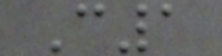C1
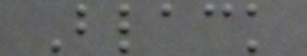Black
